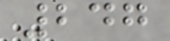247
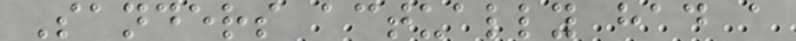Sanders actually had a
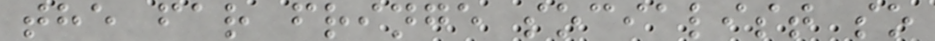the far fringe socialist so
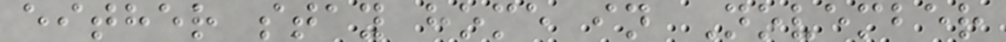either stay home in November
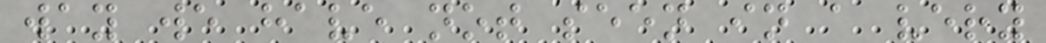way we have not seen in a very
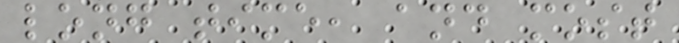long time, and most
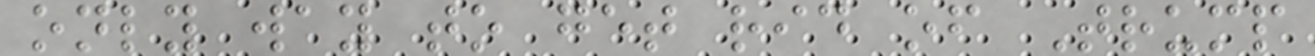only way to get rid of Trump
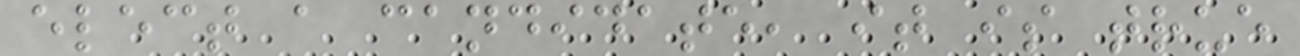elect a candidate, it is true
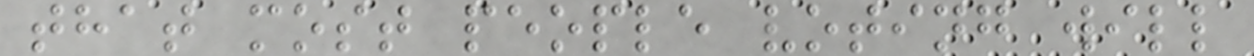that most people voting will
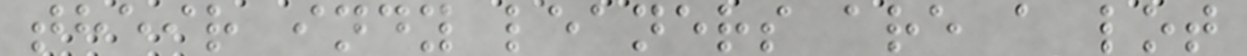their indy leaners are a lot
